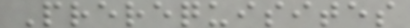Prerequisites
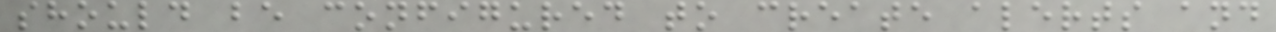should be configured to create alerts and
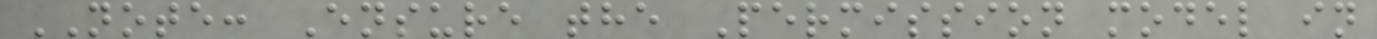NOTE: Ensure the Permission model in
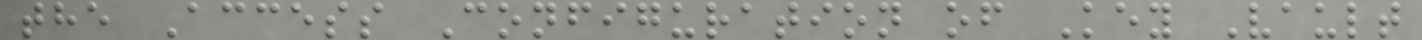the Access Configuration of Key Vault
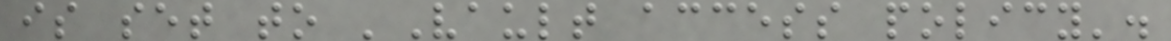is set to 'Vault access policy'.
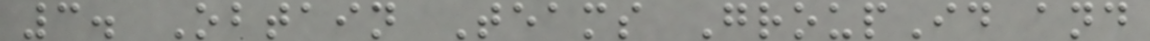3. Obtain Teams GroupId and
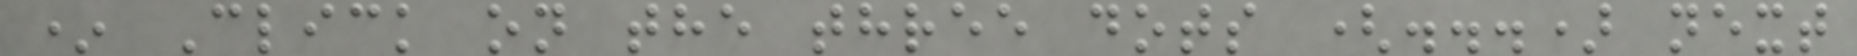* Click on the three dots (...) next
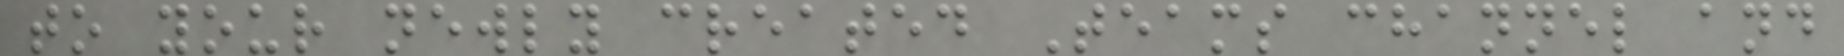to your newly created Teams channel and
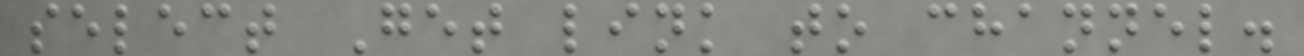select Get link to channel.
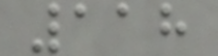118
